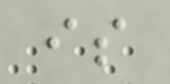is
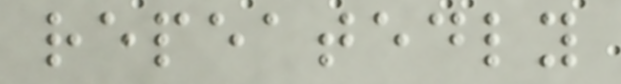repeatedly
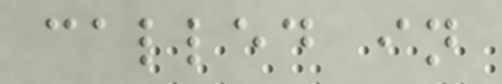called in
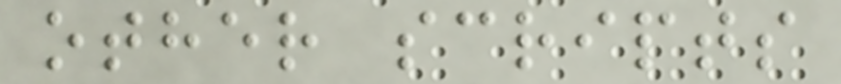other scripts
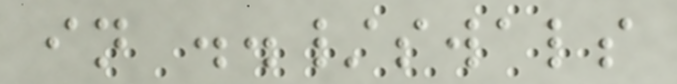in ../swals
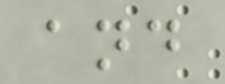and
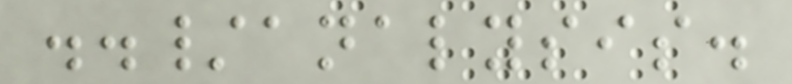../analysis.
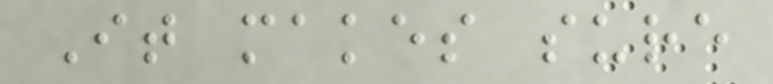It makes sure
